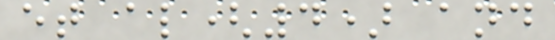et al(4) and
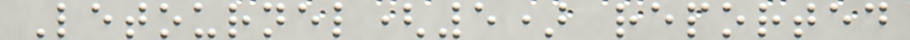Letournel(5) reported
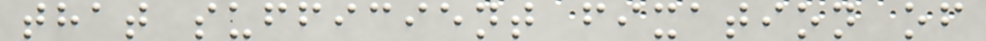that sufficient fixation of
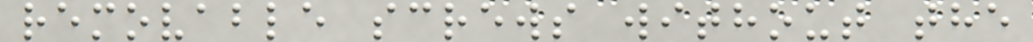removable screws without the
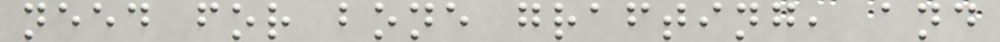need for bone grafting, and
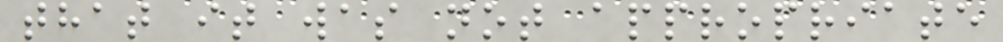that it was not appropriate
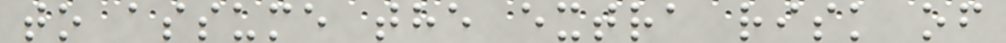to assume the extra risk of
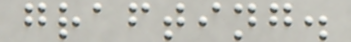grafting.
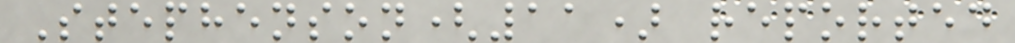Stephenson(11) reported
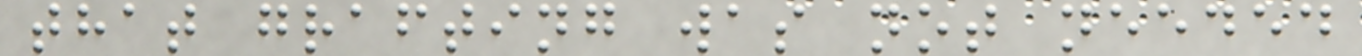that grafting was not needed
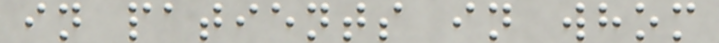in patients in whom
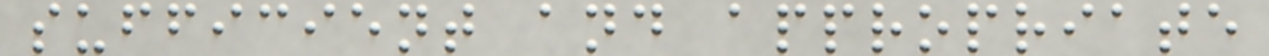sufficient and appropriate
